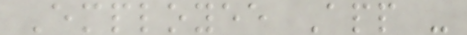Employee App -
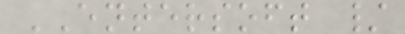ENTERSOFT /
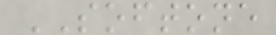SOFTONE
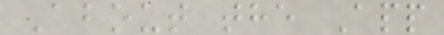About the App
